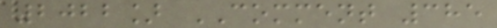2022] COMMENT 385
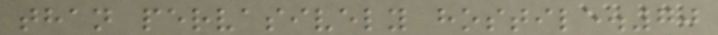than pervasively hostile.70
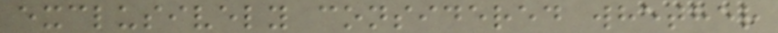exclusively considered whether
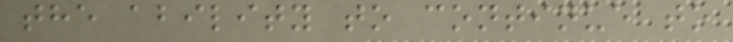the ability to continue to
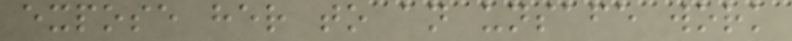expose her to an unsafe work
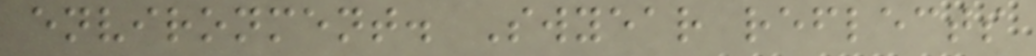environment. Swyear reflects
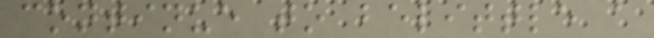continue to belittle a
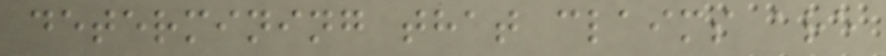determining that claims are
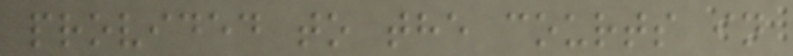provided to the courts in
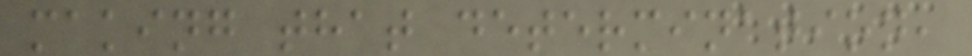making that determination,
